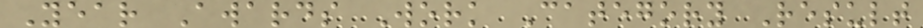Year Awards Work Category Result
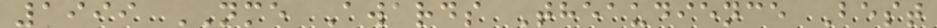1999 NME Awards Theaudience Best
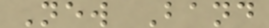New Band
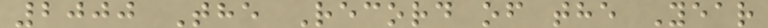2000 The Record of the Year
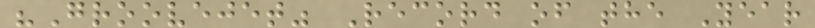"Groovejet" Record of the Year
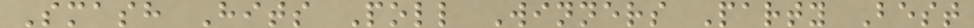Smash Hits Poll Winners Party Best
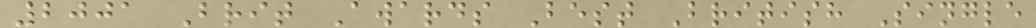2001 Brit Awards Best British Single
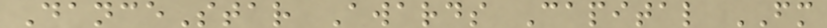DanceStar Awards Capital FM
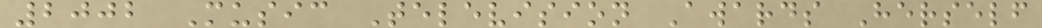2002 Music Television Awards Herself
